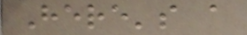Here's a
